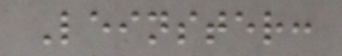Leinster:
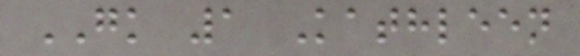GK 1 Kathleen
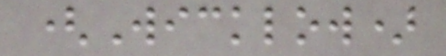(Wicklow)
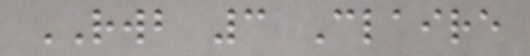RWB 3 Claire
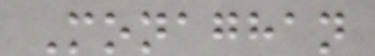Monaghan
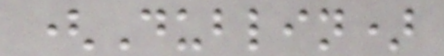(Dublin)
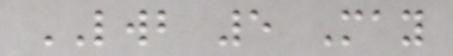LWB 5 May
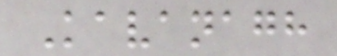Kavanagh
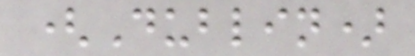(Dublin)
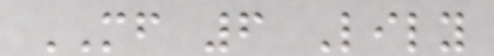MF 6 Lily
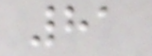81
